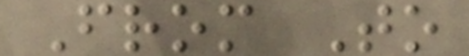From To
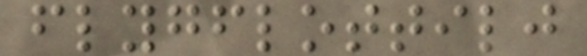flygflottilj
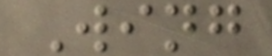Wing
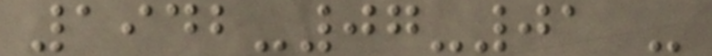1942-07-01 -
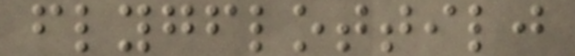flygflottilj
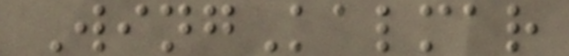WingKalmar
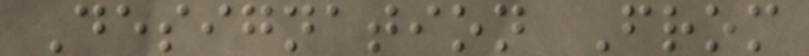Designation From
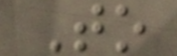To
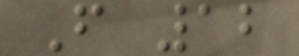F 12
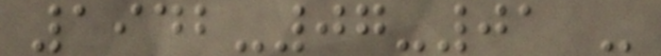1942-07-01 -
